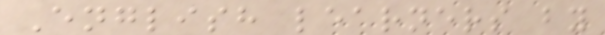English learners by
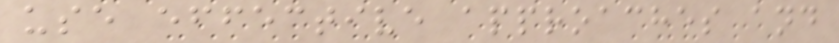use effective approaches and
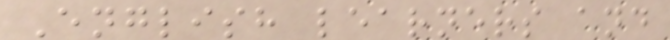English learners and
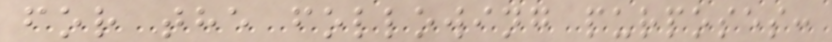for the following purposes:
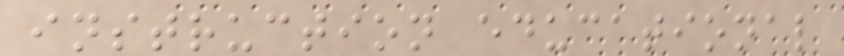instruction educational
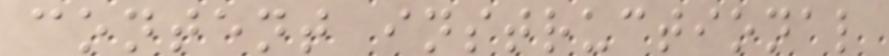content instructional
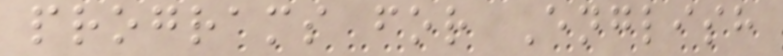programs for English
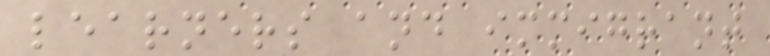learners and immigrant
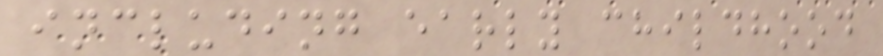including early childhood
